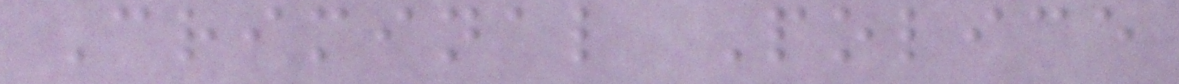Criminal Police
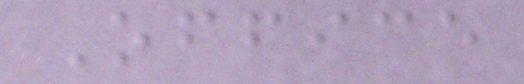Office
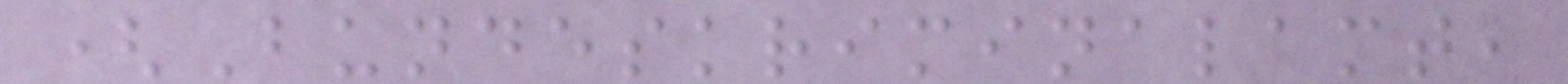(Bundeskriminalamt,
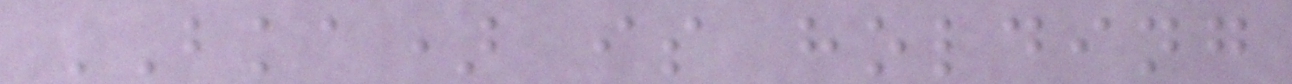BKA) is holding
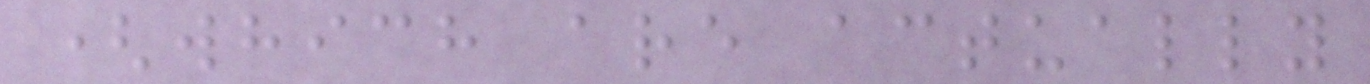(which are actually
